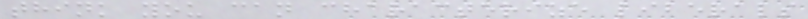think you can characterize liberals
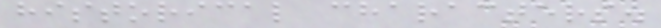historical characters.
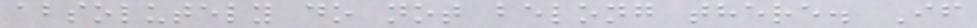absolutely do not belong there. If
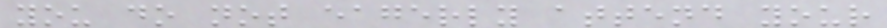you do not eagerly attend your
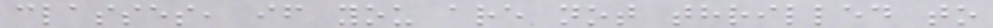classes, if you are not thrilled to
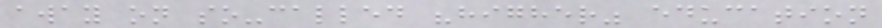away on so-called "higher" education
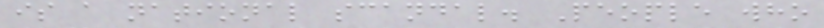is a national scandal. People who
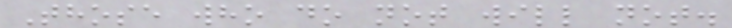Those who do not will not.
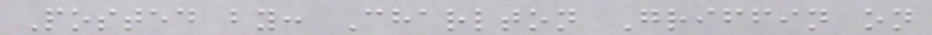Posted by: Charlton Griffin on
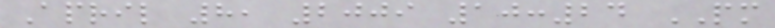April 8, 2009 10:24 PM
